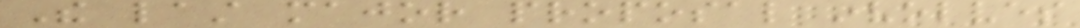The last major proposal involves
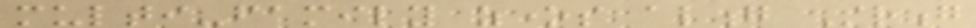multi-family zones along Strong
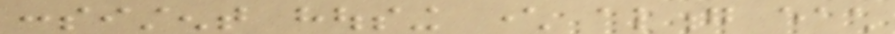consistent housing character along each
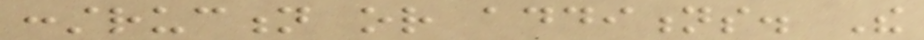construction or additions. The
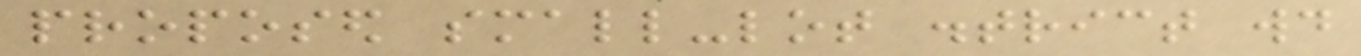proposed small-lot district would
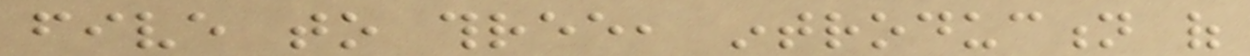five to three, introduction of
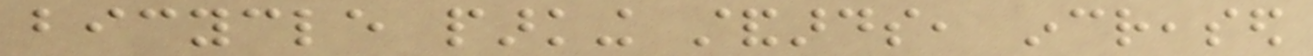bicycle parking standards, increased
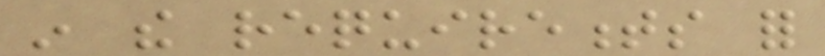in the requirements for
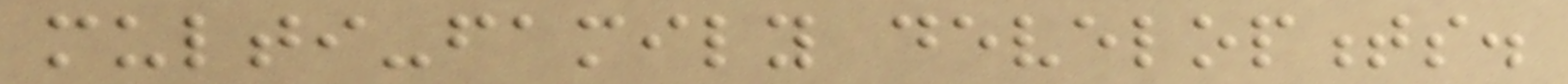multi-family developments.
